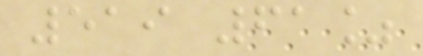519 61%
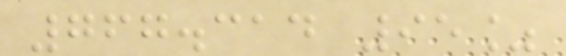767.314 95%
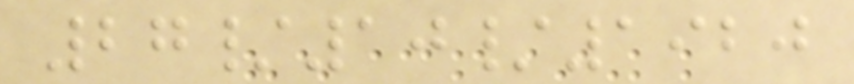27/10/1920
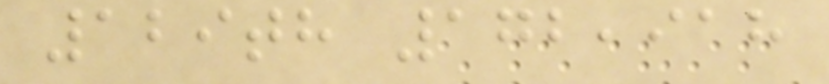129th 172,918
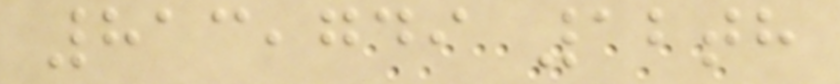813,749 12th
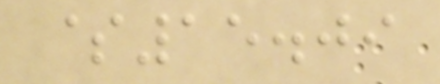$15.09
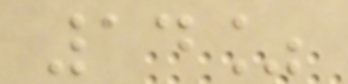14%
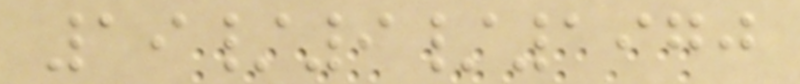19/9/1970
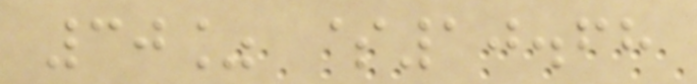30% $10.68
